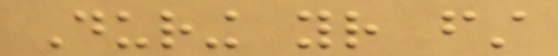During your first
